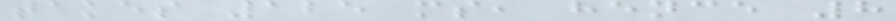takes 125 ms, hence 8
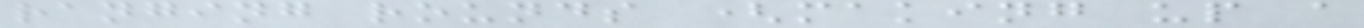ranging rounds (making up a
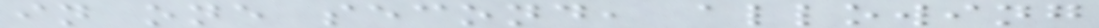in one second, allowing
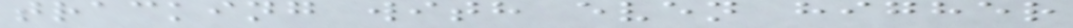tracking with even higher
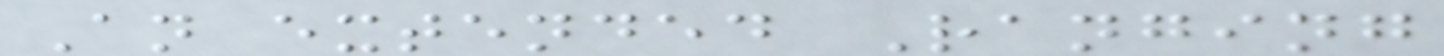An extended Ranging
